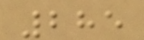285
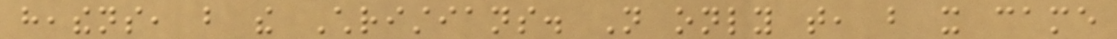heathens, but the Christians. Not only that, but it came
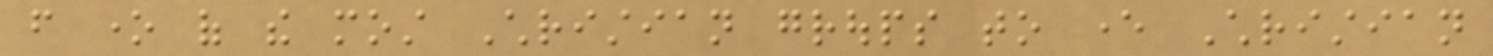from one of the most Christian groups to ever Christian
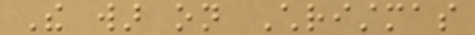The war on Christmas
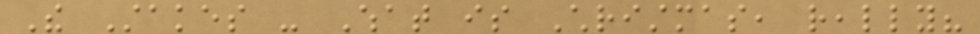The Stakes - What is Christmas, really?
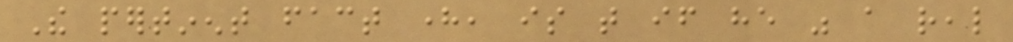The pertinent fact here, is that if he was a real
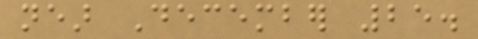near December 25.
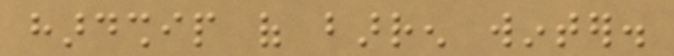hardship of barren winter.
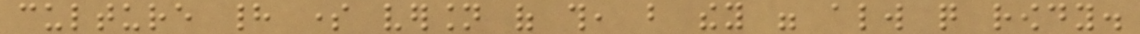culture had some version of this, but they were always quite rowdy.
